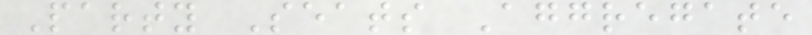Party Seats Aggregate
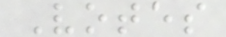Votes
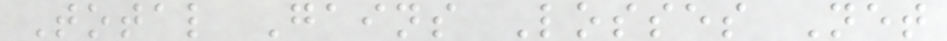Total Gains Losses Net
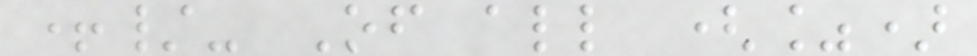+/- Of all (%)
